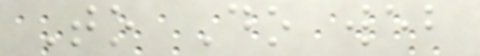To Do web
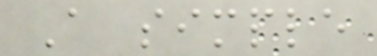A simple
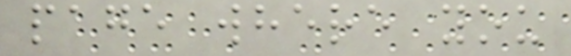page where you
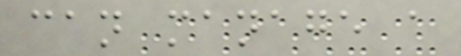can manage a
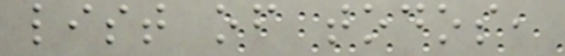list of todos,
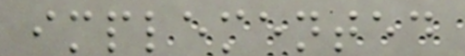implemented
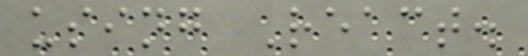using React.
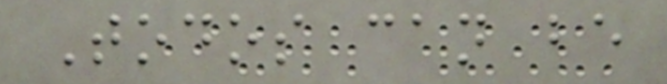Todos can be
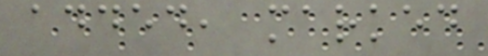added, marked
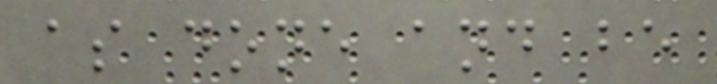as done and be
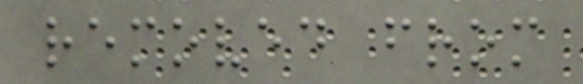removed from
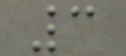3
